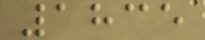1835
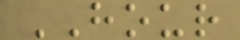HOUR
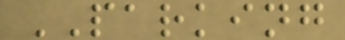PARKING
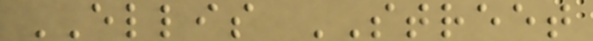ELLIS STREET
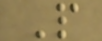P
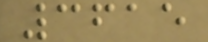3615
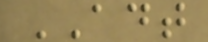ADT
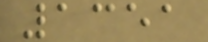1351
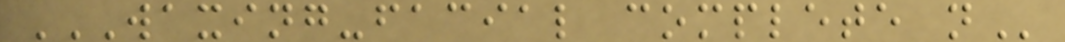WAXING-FACIAL COMPLETE N
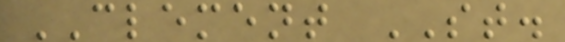CLEMENT ST.
